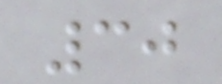30
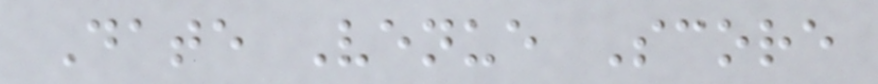Date Venue Score
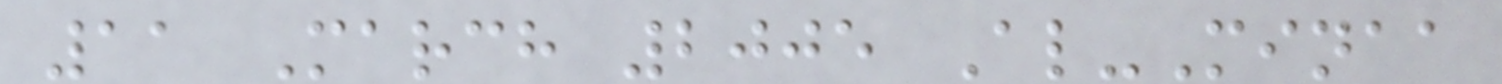11 March 2005 Al-Minaa
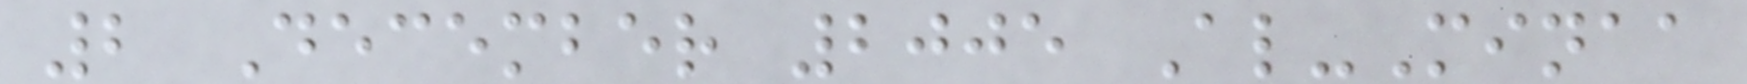2 December 2005 Al-Minaa
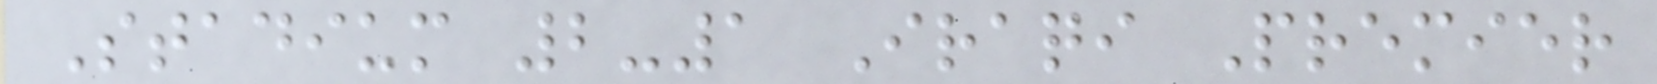Stadium 2-1 Iraqi Premier
